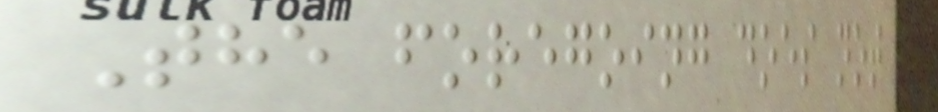The foregoing does not
